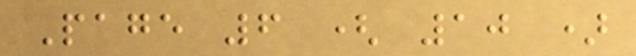Page 6 ( 10 )
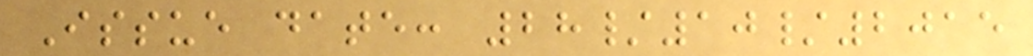Issue date: 28/10/2015
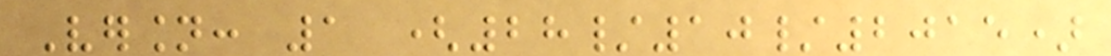Version: 1 (28/10/2015)
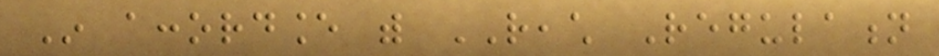In accordance with REACH Regulation
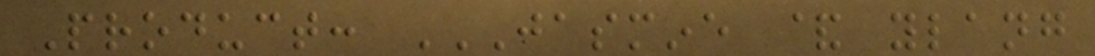Product: JASMINE & YLANG
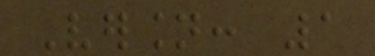Version: 1
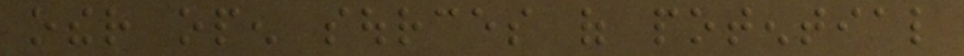other open sources of potential
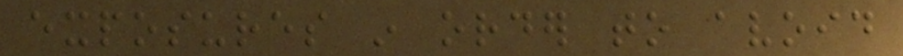exposures in order to avoid
